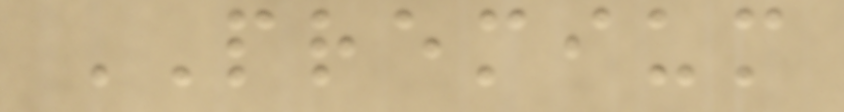PREMIUM
